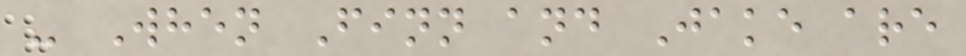- When Finn and Jake are
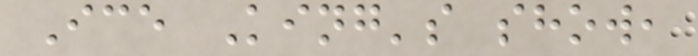Ice King's show,
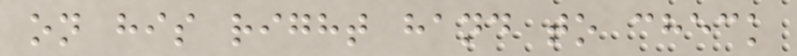on his right hand to check
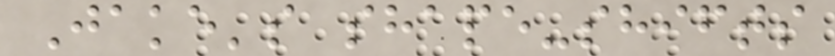Jake's shape-shifts
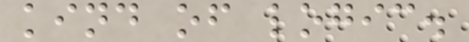kind of logic.
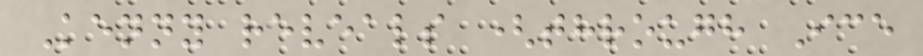Kenny reveals (through Ice
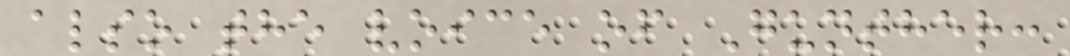also the voice of Gunther:
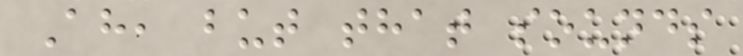Ah, but that sounds
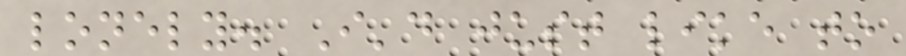lonely. I'd just like to
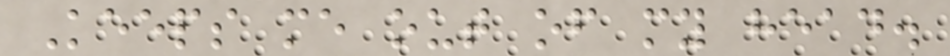Keeps me out of my head.
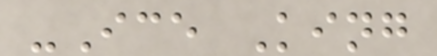-Ice King
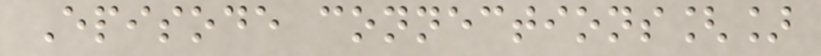Episode connections[]
